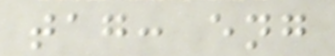tag: eng
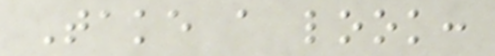Take a look:
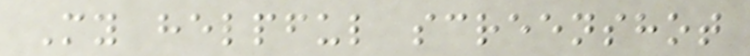My helpful screenshot
